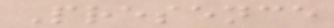Presence
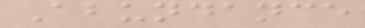Abundance
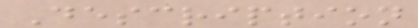Description
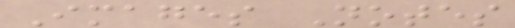Images Notes
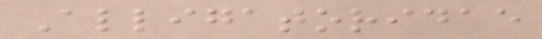Alligatoridae
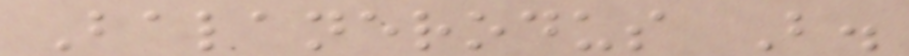Balanerodus B.
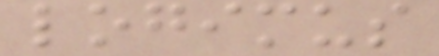logimus
